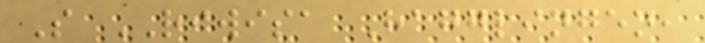S RIWISA Hagglingen,
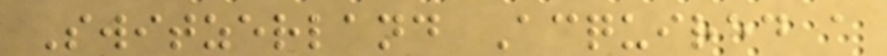Switzerland Acquired a
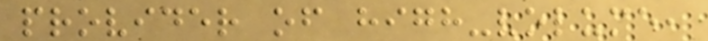provider of high-volume,
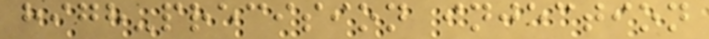high-precision injection
